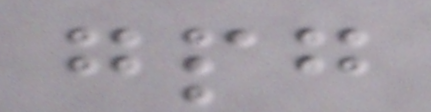gpg
